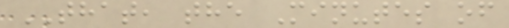THAT, the Minutes of
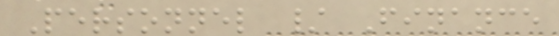Personnel / Finance
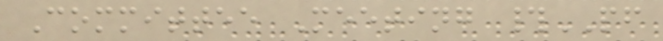Committee Meeting #PF
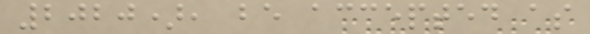2020), be accepted as
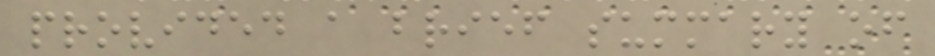provided a brief summary of
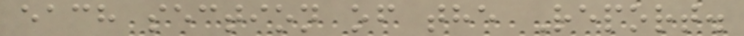each section of the Report.
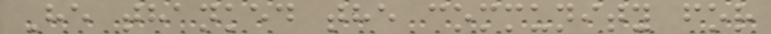He thanked the community for
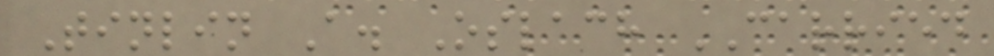Tinlin A. Oslach CARRIED
